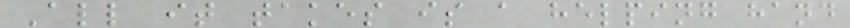All it takes is a helping hand
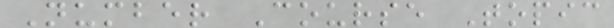Number Course Topic
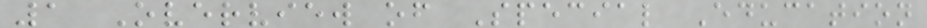1 Overview of Special Education
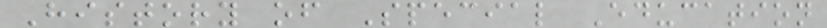History of Special Education
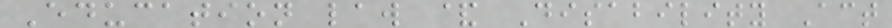Education law & Disability Act
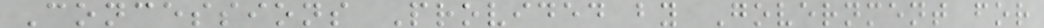Concessions Provided by Government for
